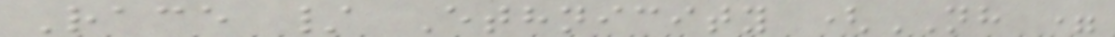Race / Ethnicity (NH =
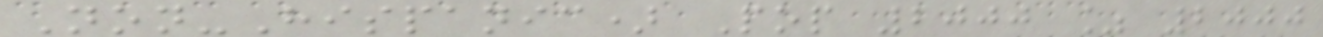Non-Hispanic) Pop 2000 % 2000
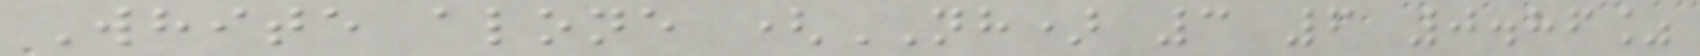White alone (NH) 3 6 0.86%
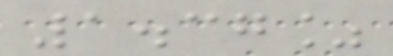1.37%
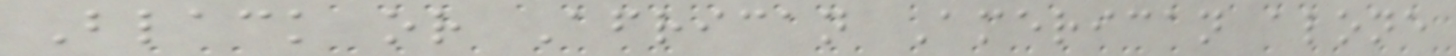Black or African American alone
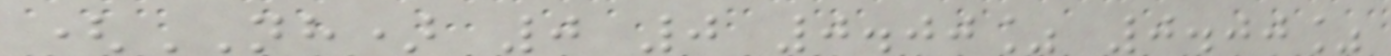(NH) 0 0 0.00% 0.00%
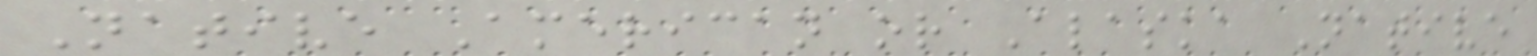Native American or Alaska Native
